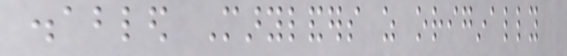disabled Marylanders as originally
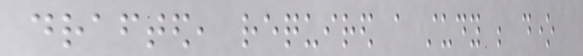drafted, required a study be done
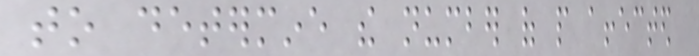to determine the number of people affected
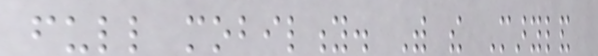full mobility. With the Maryland
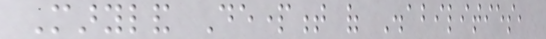Maryland Department of Disabilities,
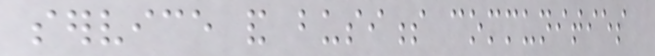service and business communities
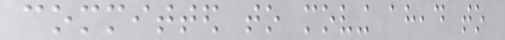committed to moving ahead to
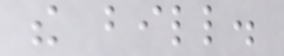the bill.
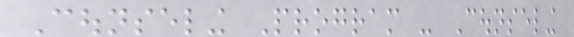Counseling Program - Counseling
